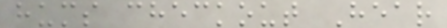hums checkout Hear
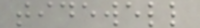tidewell
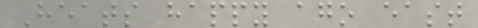Heats happy ago east
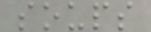soups
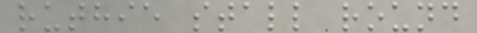ruthie stall round
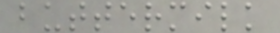buttermilk
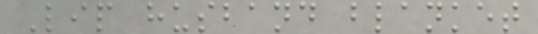Lip husband blanket
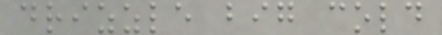drizzle big cold
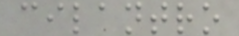cilantro
